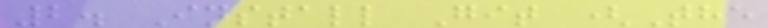2. Install Git (The
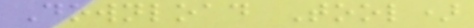Download Tool)
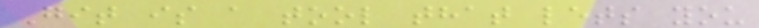Git is a tool that lets you
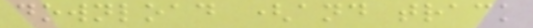download (and track
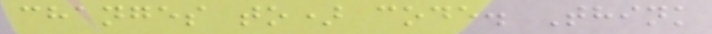changes to) code. Think
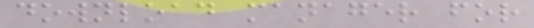download manager for
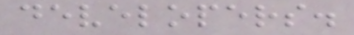developers.
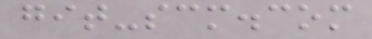git-scm.com
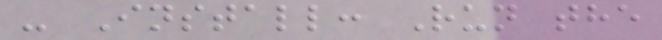- Install: Run the
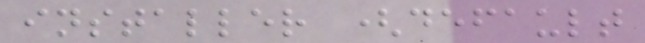installer (default
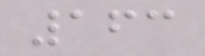163
